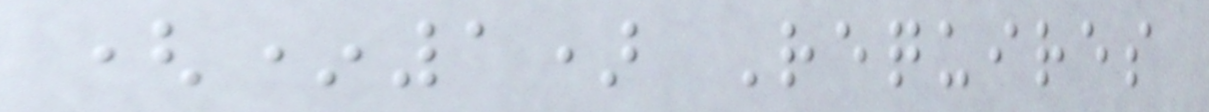(*1) Requires
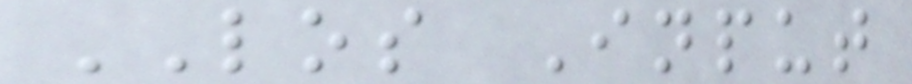LOS Input
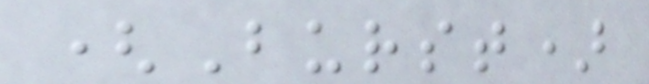(Burst)
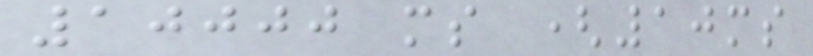10000 ms (10ms
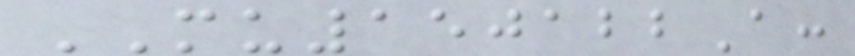MU150122A:
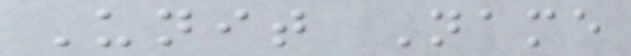Unit Name
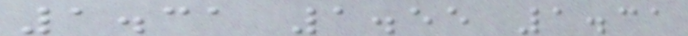1.31 1.55 1.31
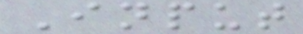Input
